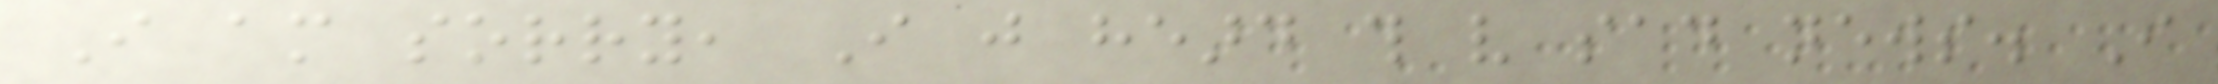I am sorry, I just heard this very sad news. I
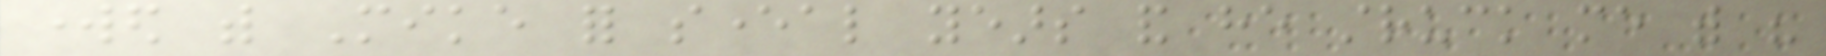worked with Mike for several years and he struck me with his
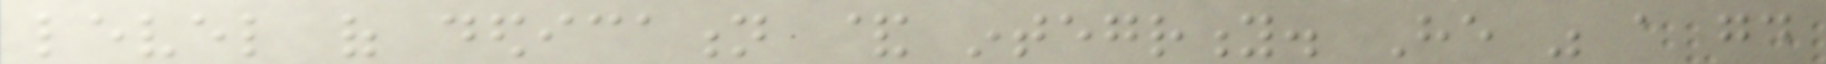level of dedication & integrity. He was a good
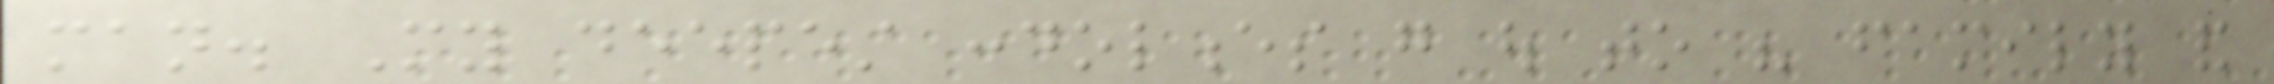man. My deepest condolences go out to his family and
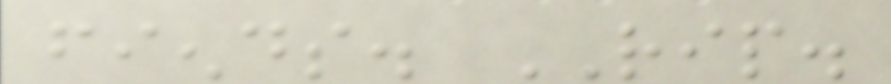fiends. RIP.
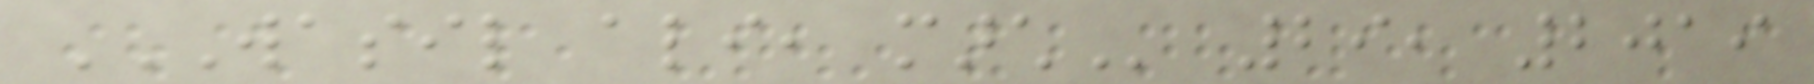WASIL ALI, MARCH 29, 2019
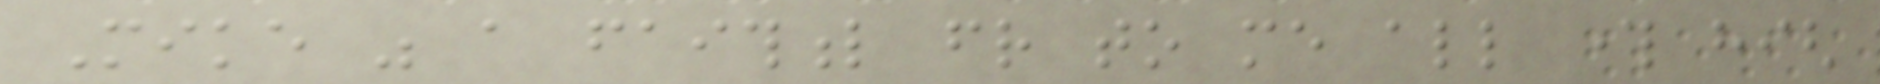Mike was a faithful friend to me all through high
